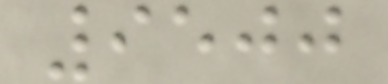9500
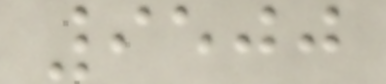9500
